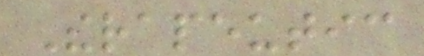Therapeutic
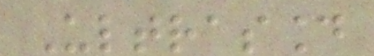Ultrasound
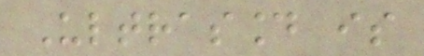Ultrasound is
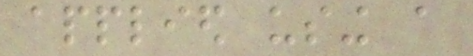applied using a
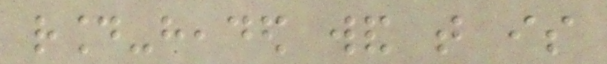round-headed wand that is
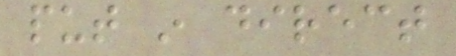put in direct
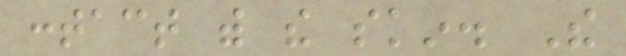contact with the skin. The
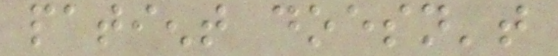patient doesn't
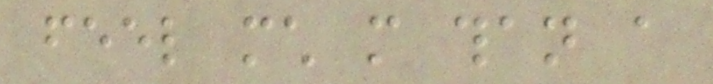feel much more than a
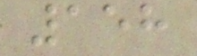158
